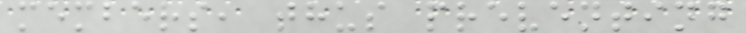members, thus preventing
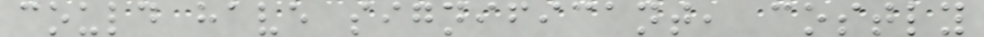could have significant, costly
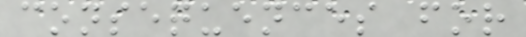consequences for
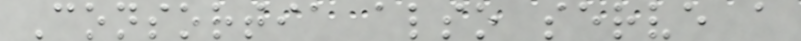Consortia also serve a
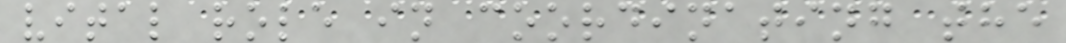vital role in coordinating the
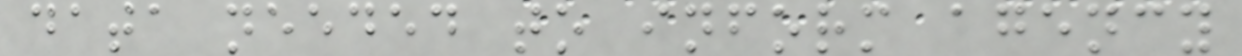data needed to inform agency
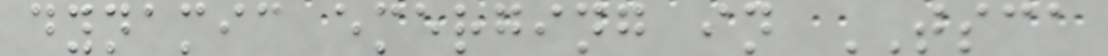dynamic emerging in TSCA
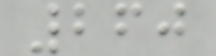260
